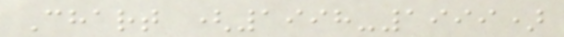Chart (1998-1999)
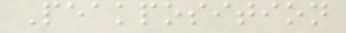Peakposition
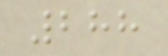288
